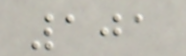101
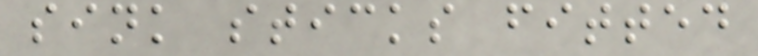sink sticks fitted
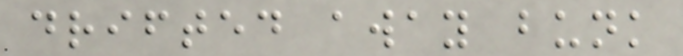drifted away bunk
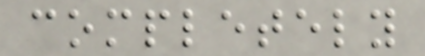completely
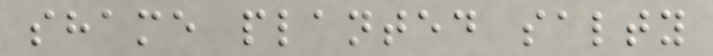shame planted salty
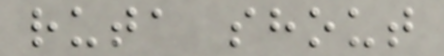ruta shout
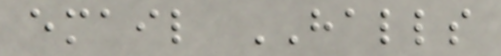email HALLS
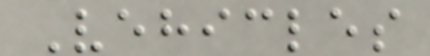Vehicles
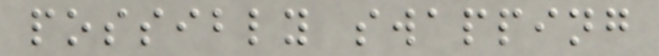possibly swapping
